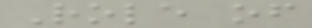Role of
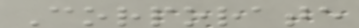Corporate
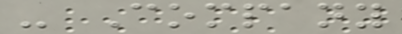- Company
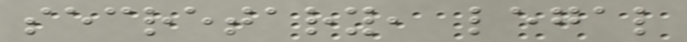secretary, legal
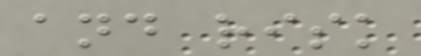and risk
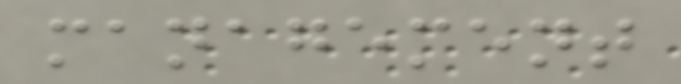management
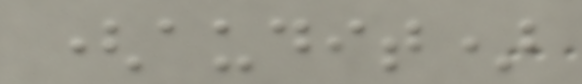(audit)
